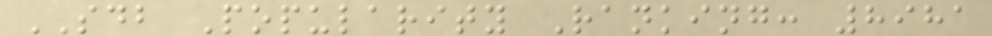SDB Popularity Ranking: 8981
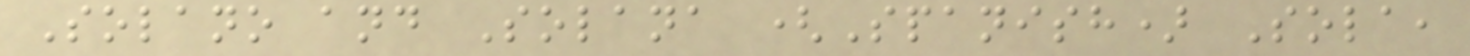Solano and Solana (Spanish) Sola,
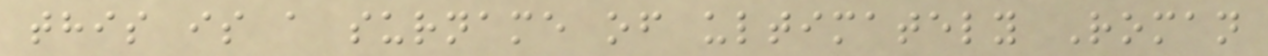this is a surname of ultimately Roman
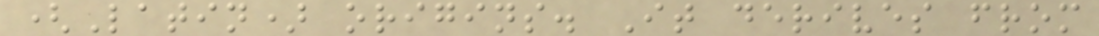(Latin) origins. It derives from
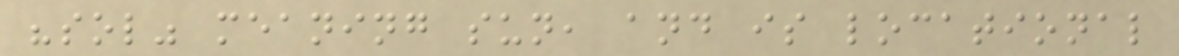"sol" meaning sun, and is locational
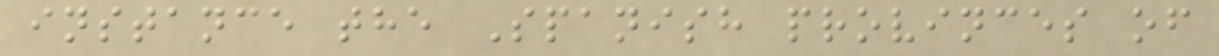instance the Spanish provinces of
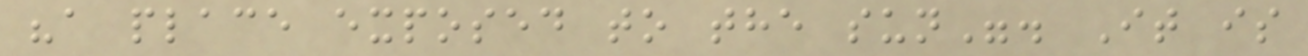"a place exposed to the sun". It is
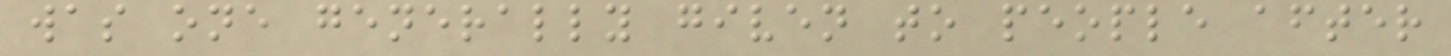was one generally given to people after
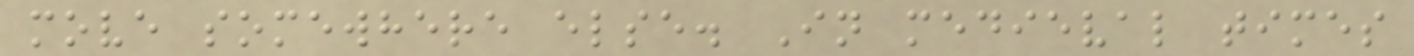move somewhere else. In medieval times
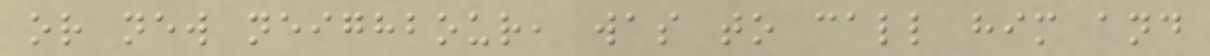or new neighbour, was to call him and
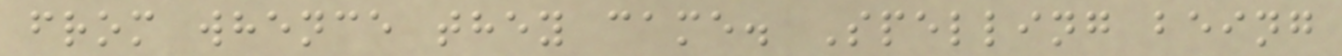from whence they came. Spelling being
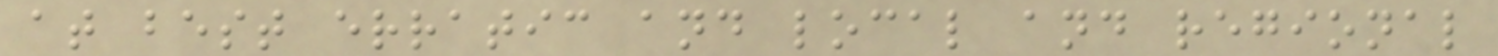at best erratic and local and regional
